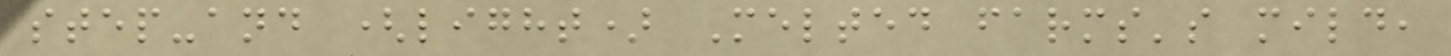step-and (light) Melted farms's mild,
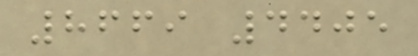8669 4405
